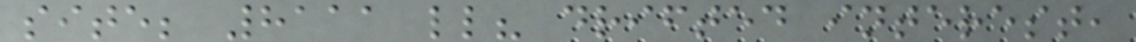site; 8111 ll? drifted interest,
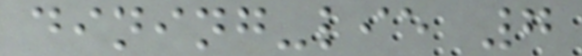dining-lie 7
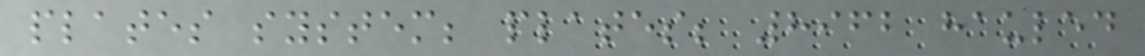plates system; plates; 8962 hauled
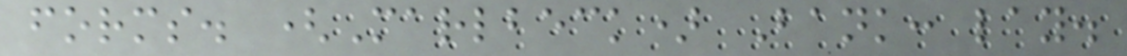forms. (Marlbeck) Bank: lay.
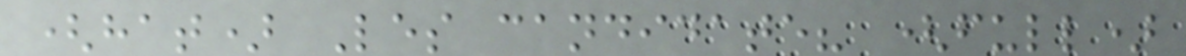(hat) Les candidate? (full)
